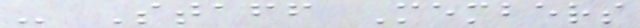- Staff Members
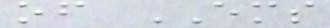of EMS
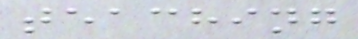teaching
